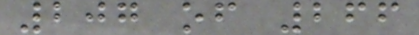207 of 266
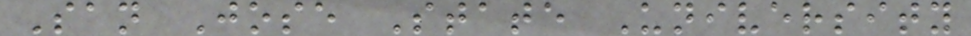San Jose State University
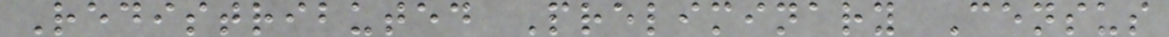Redistributed Preliminary Census
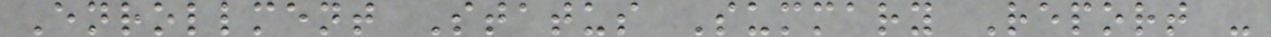Enrollment Status Summary Report -
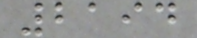2194
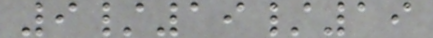9/19/19
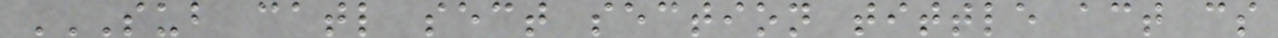SUB CATL SECT SECTION TITTLE ACT CS
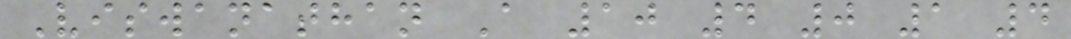Viswanathan A 10 4 0 1 4
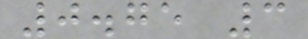0.75 3
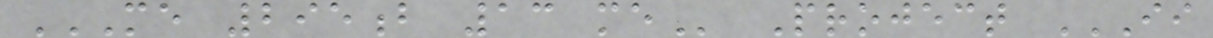ME 295B 13 ME Project II
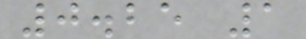0.25 1
